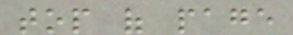top of page
